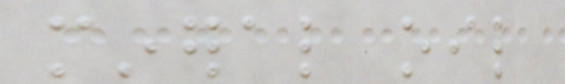mineral oil
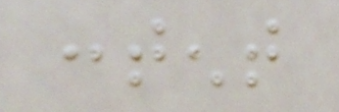content
